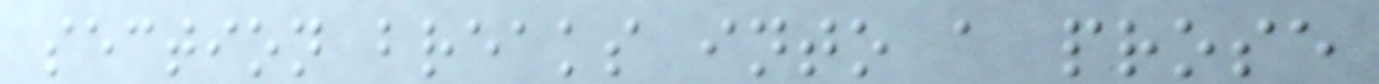section breaks into a prose
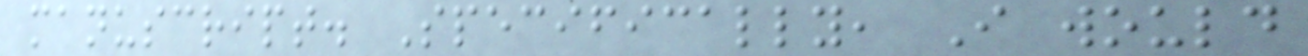manuscript. Specifically, I would
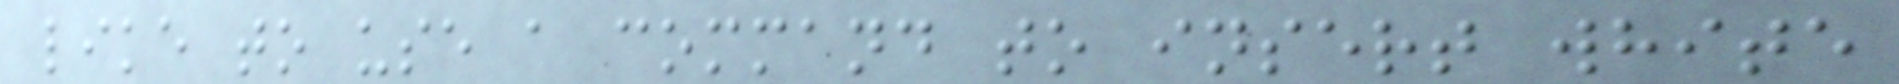like to use a command to insert white
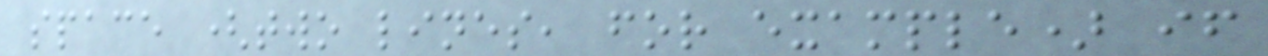space (two lines, for example) if
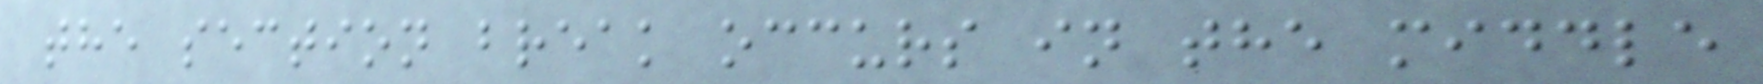the section break occurs in the middle
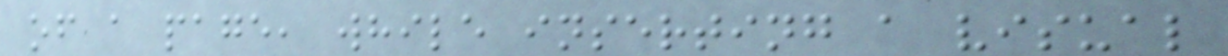of a page, while inserting a visual
